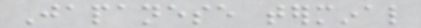Japanese terminal
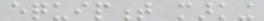equipment marking
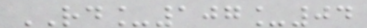RD_107_04
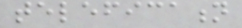telefication
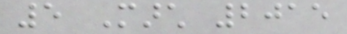5 March 2015
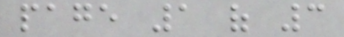page 1 of 3
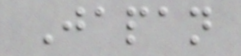Japan
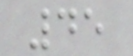45
